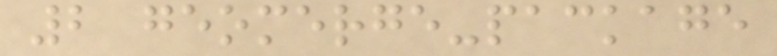2 geomerge-package
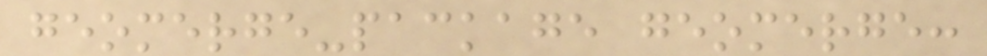geomerge-package geomerge:
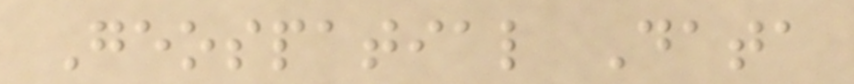Geospatial Data
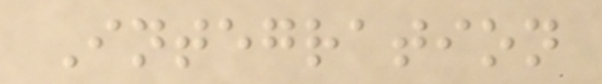Integration
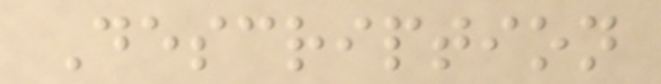Description
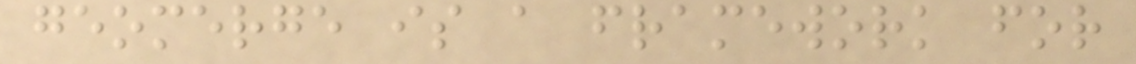geomerge is a framework for
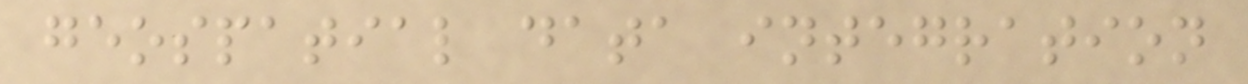geospatial data integration
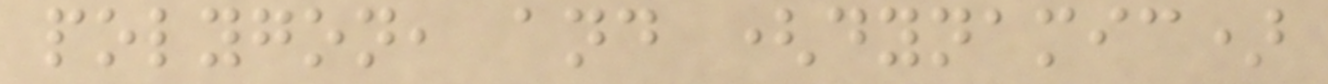polygon, and (dynamic)
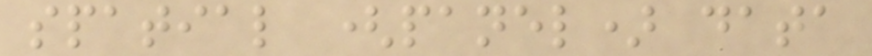spatial (panel) data
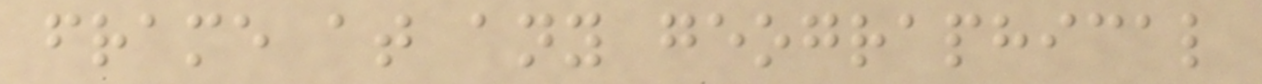frame at any geographical
